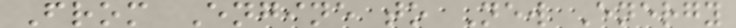From Engine to New Energy
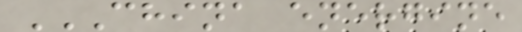CHINA ENERGINE
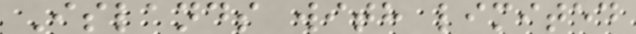Islands with limited
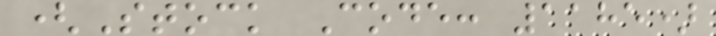(Stock Code: 1185)
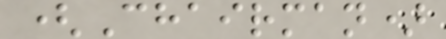(Chairman)
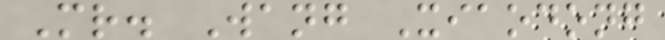Mr. Wang Xiaodong
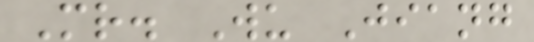Mr. Wu Jiang
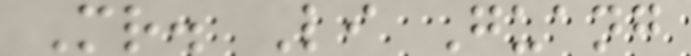Mr. Li Guang
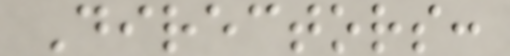Directors:
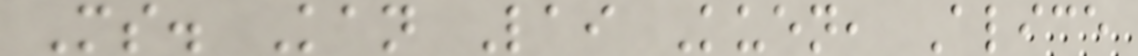Ms. Kan Lai Kuen, Alice
